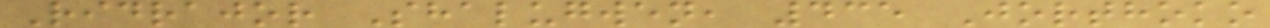Ridrajor Shalugwen, 435 Jorthoko
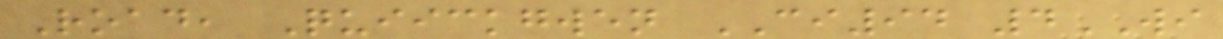Road, Quiickgwen CI94 4WI
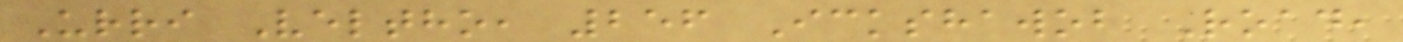Urri Veltho, 256 Ickshawob Road,
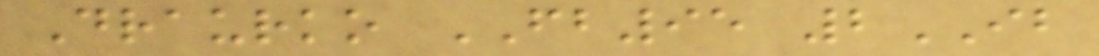Draurko FB95 2IB
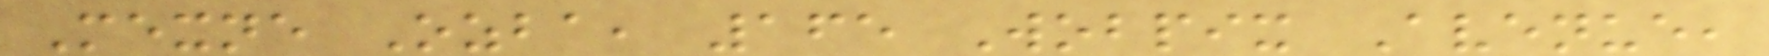Mexne Ozba, 165 Wobpix Avenue,
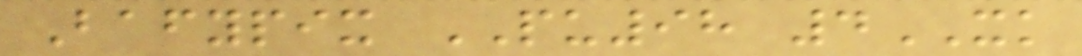Bafypix PU98 4XK
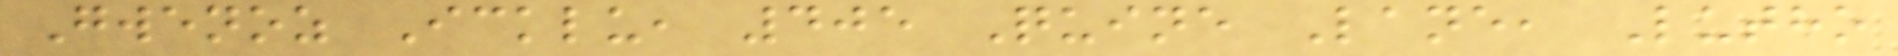Gwenoz Icklu, 405 Quine Lane, Lutho
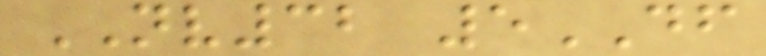NV32 5DF
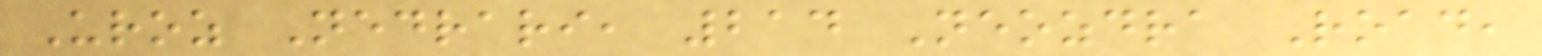Uroz Nedrari, 214 Neozdra Road,
